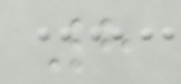8
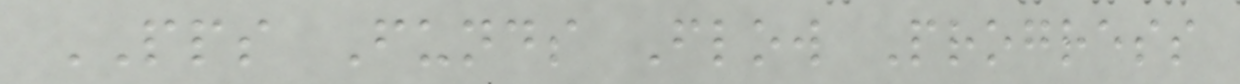PPS Funds Flow Progress
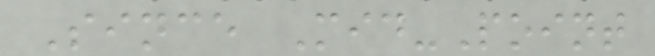Since Mid-Point
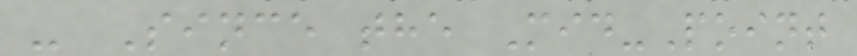- Since the Mid-Point
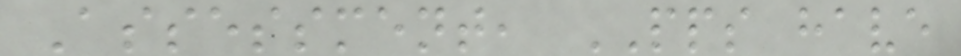Assessment, PPS have
